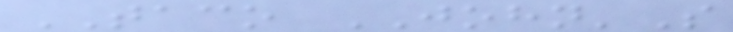TACO JOHN'S
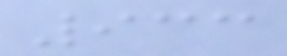933
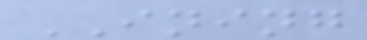INING
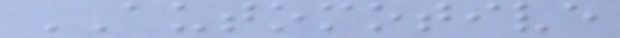AUTOMOTIVE
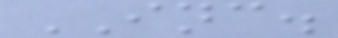INC.
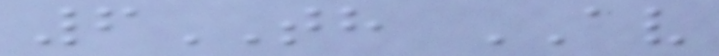6TH AV
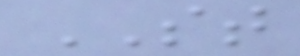ST
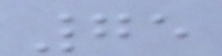75
